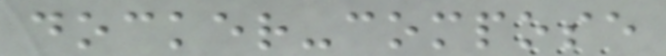docker-compose
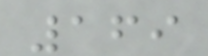169
